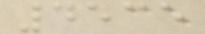4535
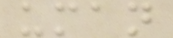uman
